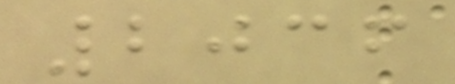2036
